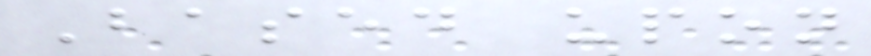Based upon
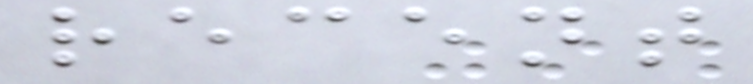recent
